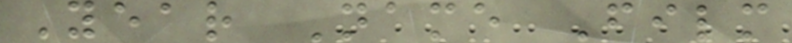Year Name Film
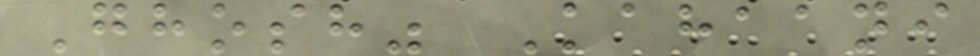Ghosh" Kahaani
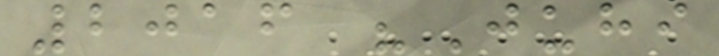2016 "Juhi
